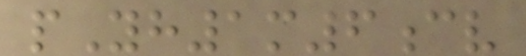pYh1m6cv
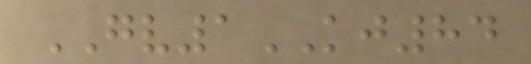GV1KJ84
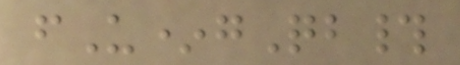fU*gQb#
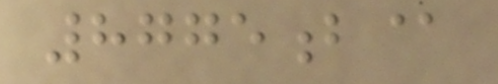8775b@
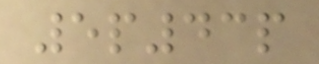5p43p
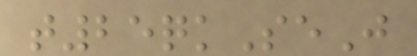t25qkSeJ
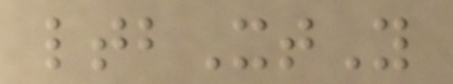ltbXtY
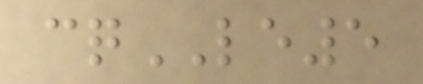cqLE5
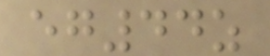eg44z
